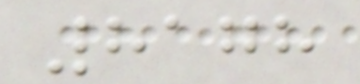8178
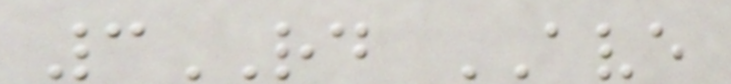3RD AVE
